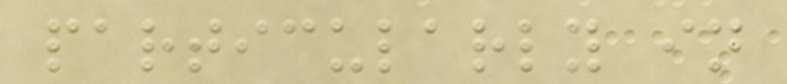particularly in
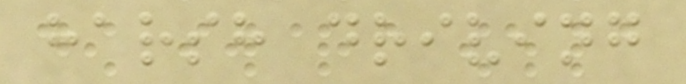harsh driving
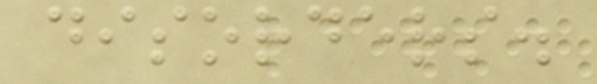disorders.
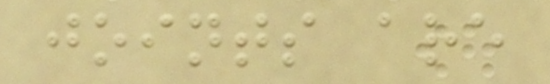joints are
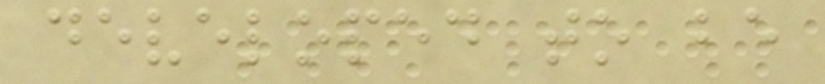developed to be
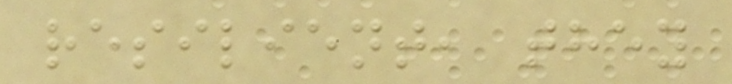resilient, they
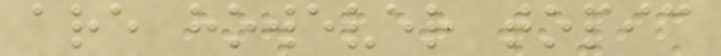are however topic
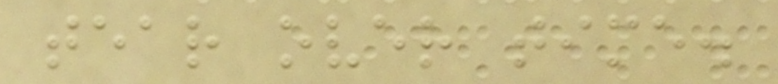tear over time.
